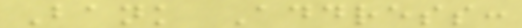Bank Address:
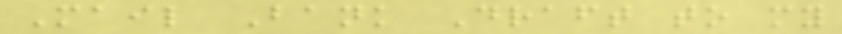Mail Bank Draft to my
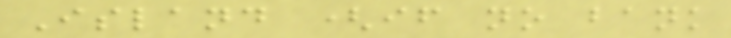Island (if no bank
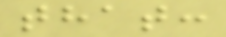that:
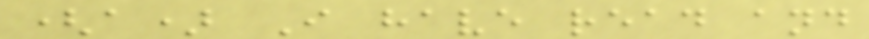(a) I have read and
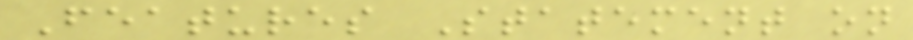Features Statement on
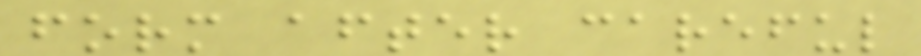form after careful
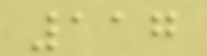117
